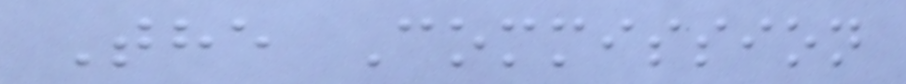The Commission
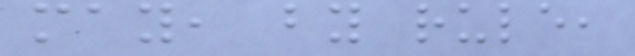may, by rule,
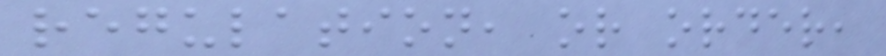regulation, or order,
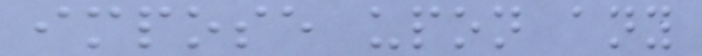impose upon any
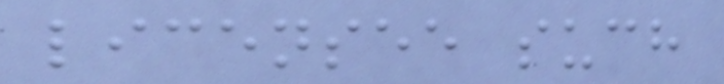licensee such
